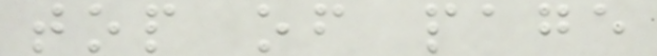top of page
